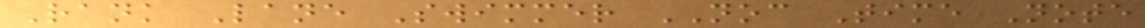Rank Lane Swimmer NOC Time Note
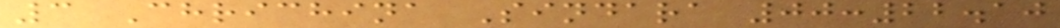3 Chrichina Sindara 00:22.10
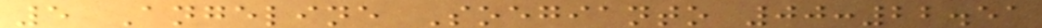5 Angeline Soegianto 00:22.51
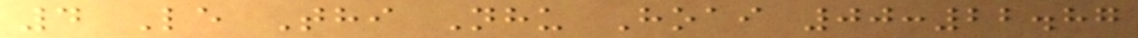4 Le Thi Nhu Hoai 00:22.87
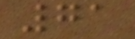71
